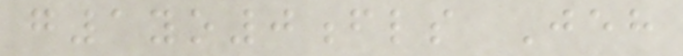g1yo0fls Jeh
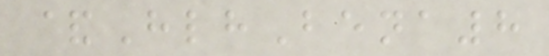&HlhBena8
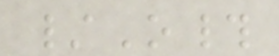/O#
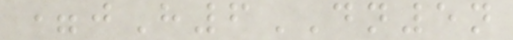=jH6DN5n
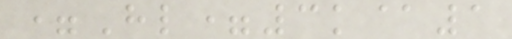=Hl=3k@1
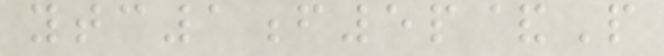ytc1f5p&P
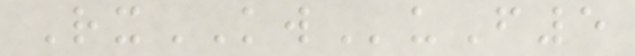RxKWuF5
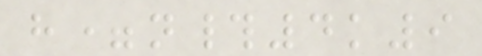h=n#4k9
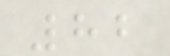82
